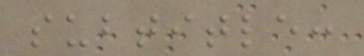subtitle:
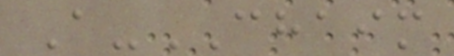A-CHAIM
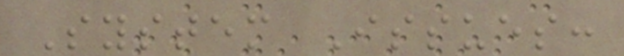System Issues:
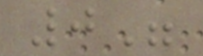0"
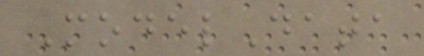ModelData
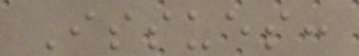Issues:
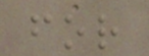for
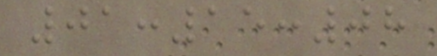01:15:08
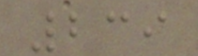239
